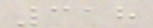318
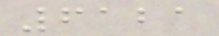6121
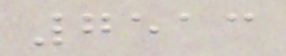7513
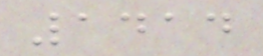1414
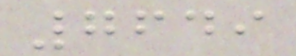7649
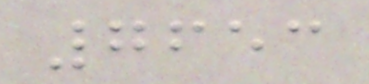7653
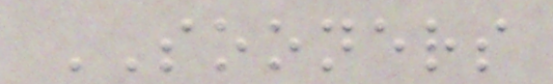SOONERS
